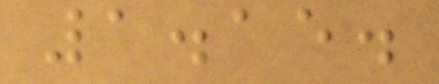1.15.
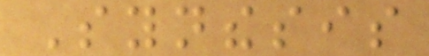Synthesis
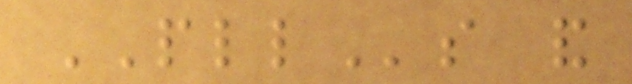PLLs and
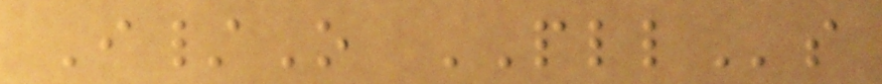I/O PLLs
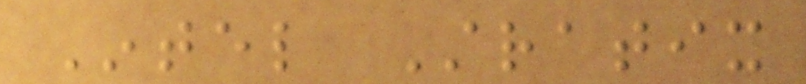Intel Stratix
